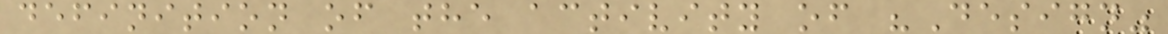definition of the activity of "Design"
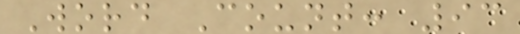Word Count: 93
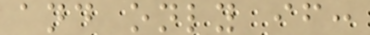and only if:
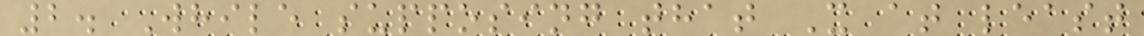2. While supposing that X at least
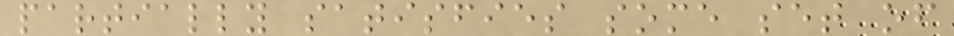partially satisfies some set of
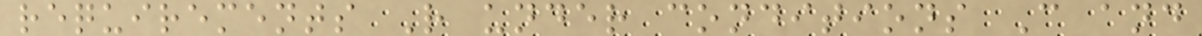requirements R under conditions C and
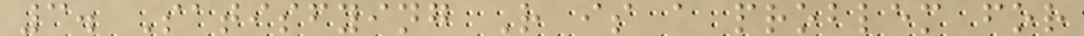3. Satisfying R is a problem for
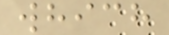which
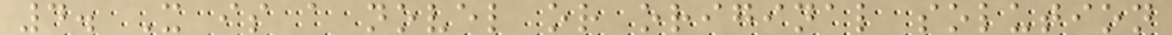4. X is a novel or original solution
